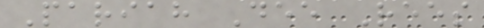Pariah Dee Rees
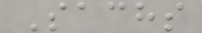Sachs
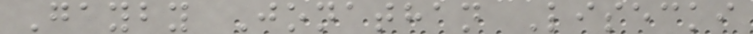Gayby Jonathan Lisecki
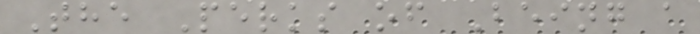The Perks of Being a
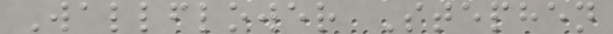Wallflower Stephen
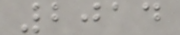2014
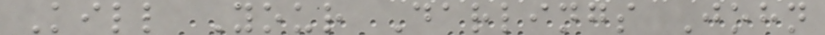Kill Your Darlings John
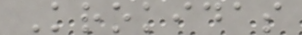Krokidas
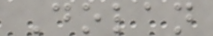Dolan
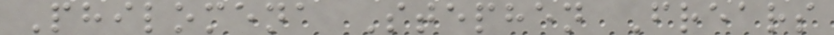Philomena Stephen Frears
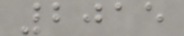2015
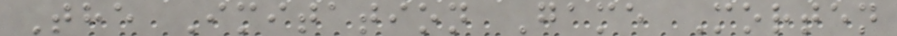The Imitation Game Morten
